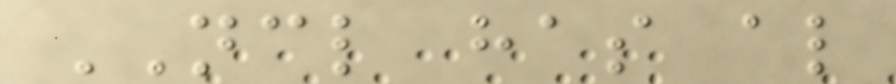NCL has also
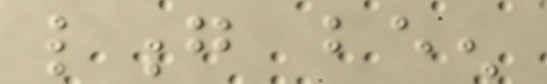long been
